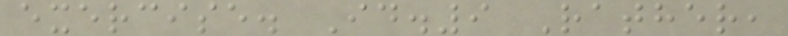exercise. Id.9 Rather,
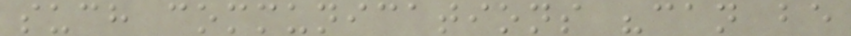such communications "can be
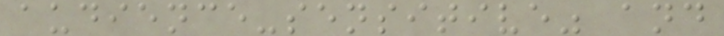audience-sensitive" and
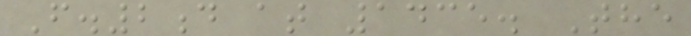F.2d at 1435. The
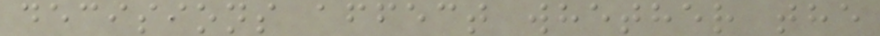decisions affect whether the
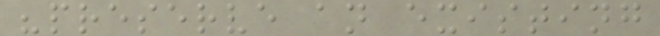"preserve an existing
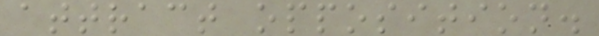attract opposition.
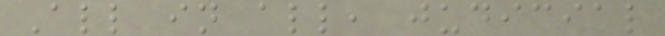All in all, judicial
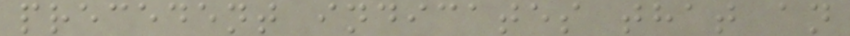precedent indicates that an
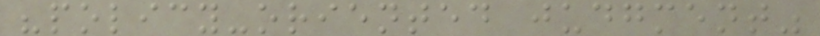"policy-oriented judgment"
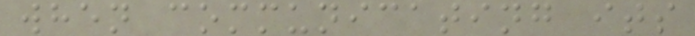when communicating its
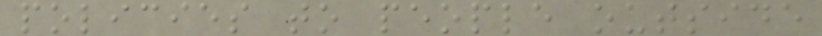policies to people outside
